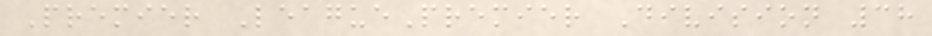Premier LeaguePremier Division 38
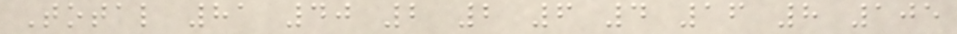Total 81 40 2 2 6 4 16 8 105
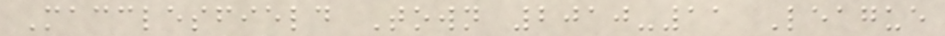Macclesfield Town 2010-11 League
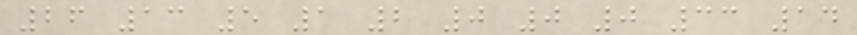26 13 5 1 2 0 0 0 33 14
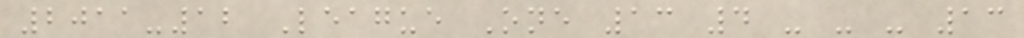2011-12 League One 13 4 - - - 13
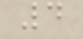4
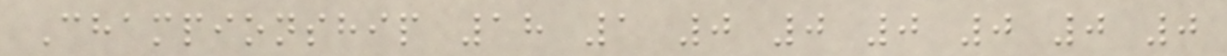Championship 18 1 0 0 0 0 0 0
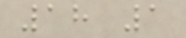18 1
